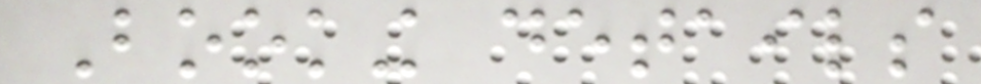Booking details
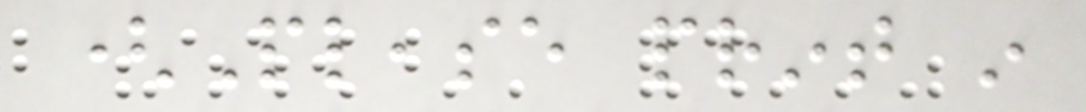(Please print in
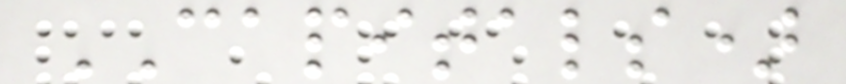CAPITALS)
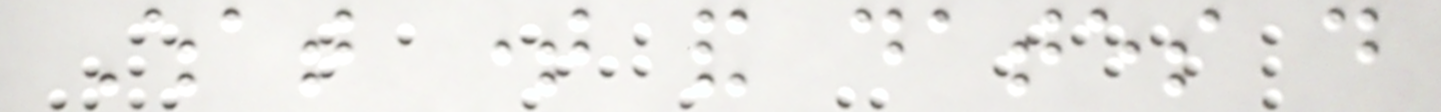What time and dates do
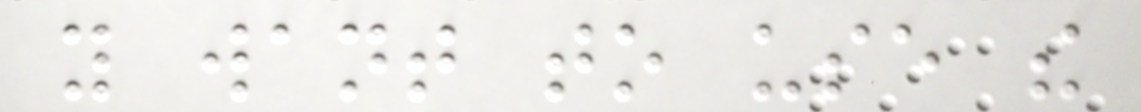you want to use the
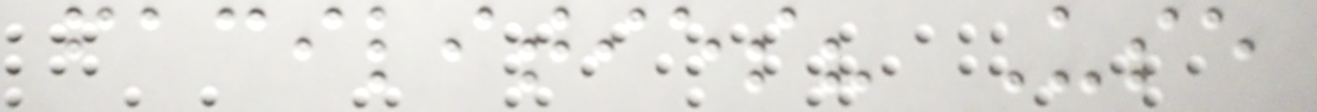facilities? Use
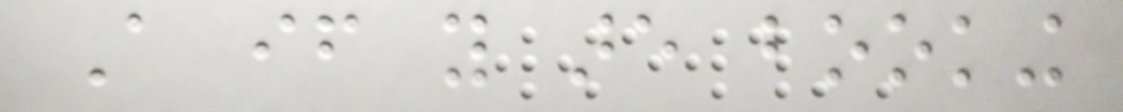A if you are booking
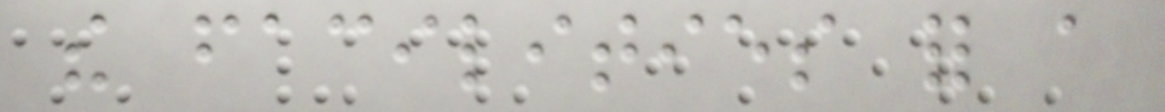the facilities for a
